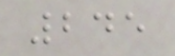245
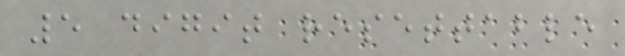5 digit resettable
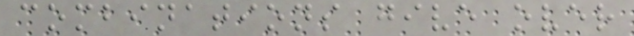combinations give over
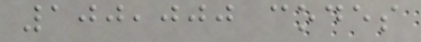100,000 codes
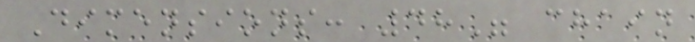Dimensions: 48" chain
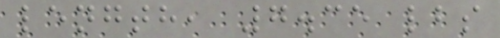length, 7.35 lbs
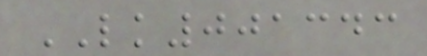LK001343
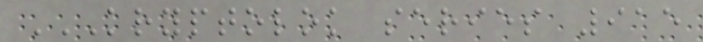KRYPTOLOK SERIES 915
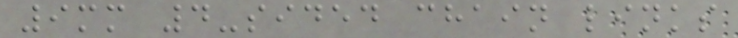9mm 4-sided chain links
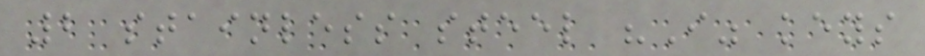2 stainless steel "I" keys
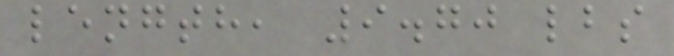length, 9.70 lbs
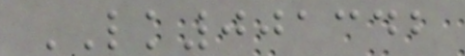LK001342
